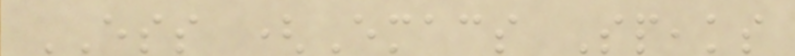ESS (Emacs Speaks
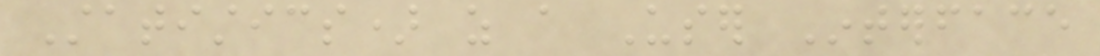Statistics) as a User Interface
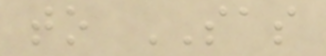to SAS
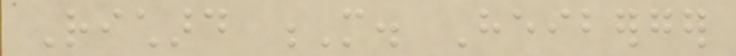Richard M. Heiberger
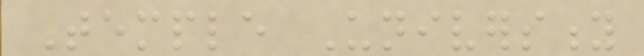Temple University
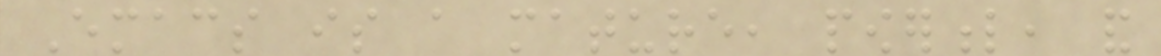Emacs is a mature, powerful, and
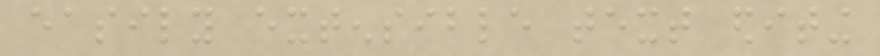easily extensible text editing
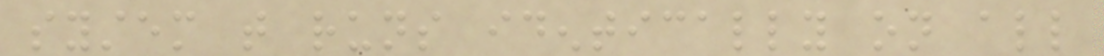system that runs identically on all
